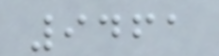9461
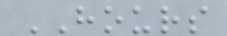HOURS
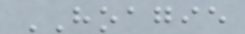HOAGIE
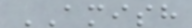AMISH
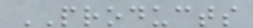PRODUCTS
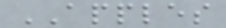APPLES
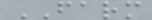FARM
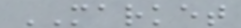MARKET
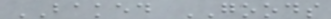BAKED GOODS
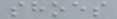shoes
